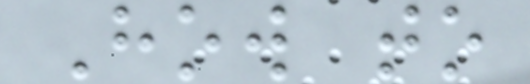How to
